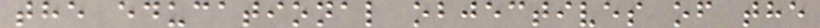the educational objectives of the
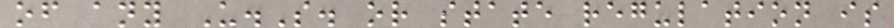of any U.S. or state regulation is
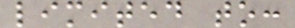limited to:
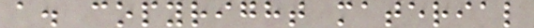a. copyright material
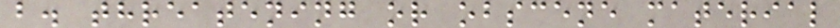b. threatening or obscene material
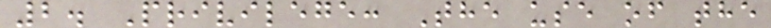2. Privilege: The use of the
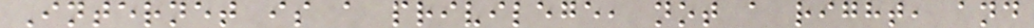Internet is a privilege, not a right, and
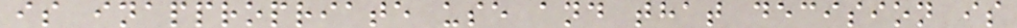is inappropriate use and that decision is
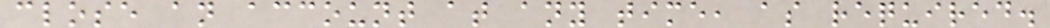close an account at any time, as required.
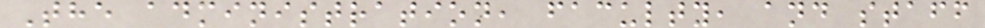The administration, faculty, and staff
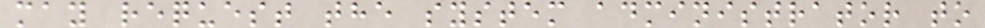may request the system administrator to
